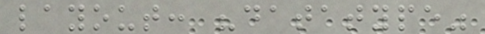layout: "datatype"
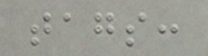tags:
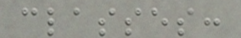classes:
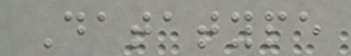Datatype
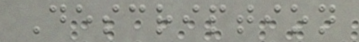Description
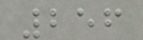256
